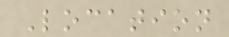Location
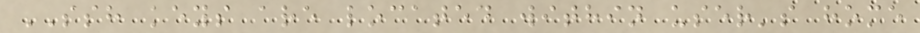SSH keys are located within user's home
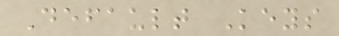Default Keys
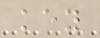key
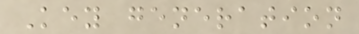Key generation
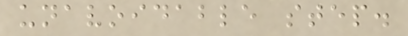unavoidable step.
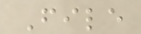File
